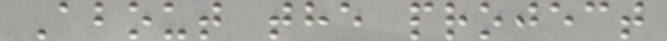About the project
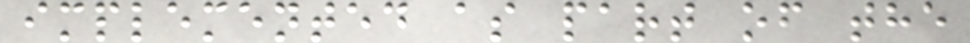implemented as part of the
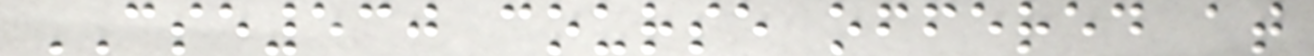CSE530 course offered at
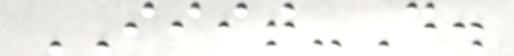IIIT-D.
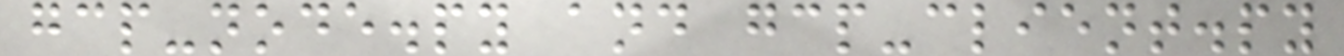gcp-node.py and gcp-client.py
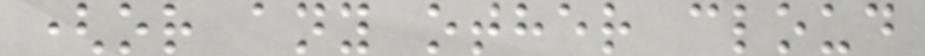(or any other cloud
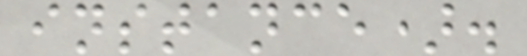instance).
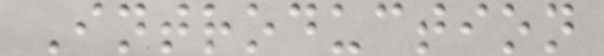Introduction
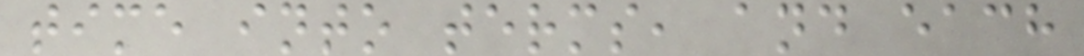time into terms, and each
